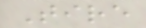Tire
